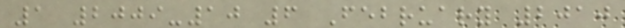1 2009-10 6 February 2010
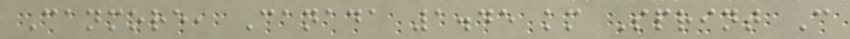Canmore, Canada 1.45 km Sprint C
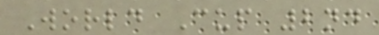World Cup 2nd
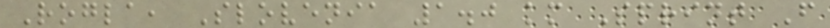Rogla, Slovenia 1.0 km Sprint F
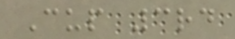Cup 3rd
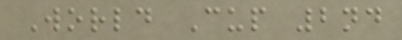World Cup 2nd
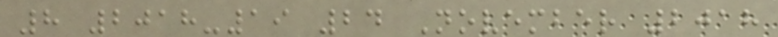8 2018-19 24 November 2018
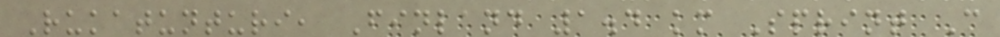Rukatunturi, Finland 1.4 km Sprint C
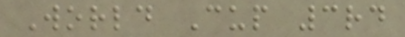World Cup 3rd
